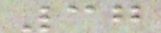37
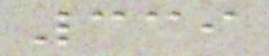339
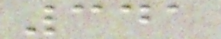341
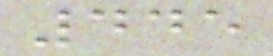445
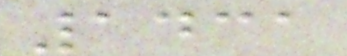1431
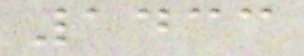1433
